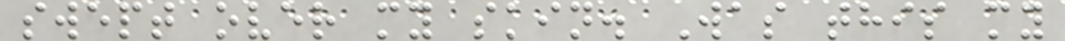swept over my skin. Was this my
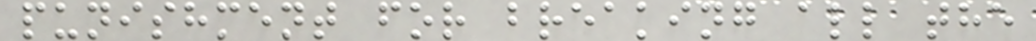punishment for breaking all the
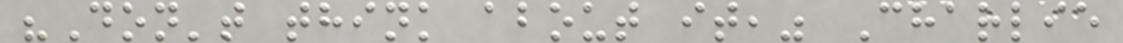"Don't think about it," Charlie
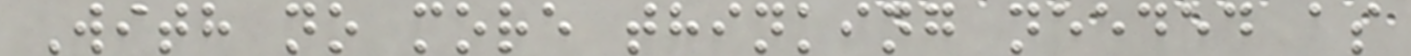With no more thinking needed as
